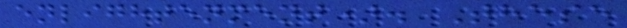enlightenment). These
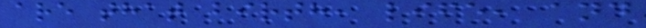are that birth, life, and
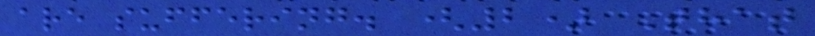are suffering. (2) That
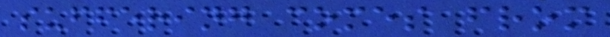suffering comes from
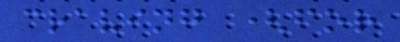craving (for
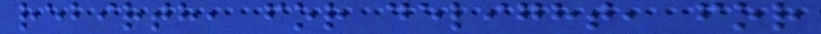rebirth, for delight, for
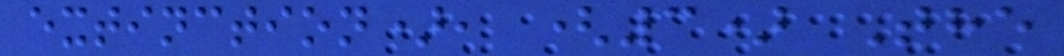extinction), (3) The
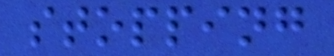stopping
